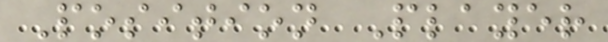Position Player
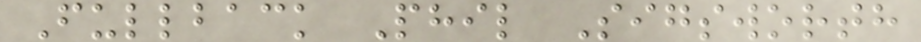Fullback Phil Sigsworth
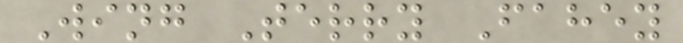Wing Terry Fahey
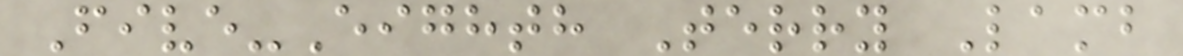Five-Eighth Terry Lamb
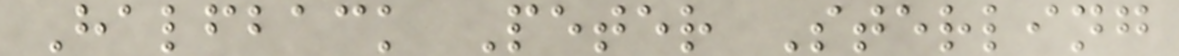Halfback Peter Sterling
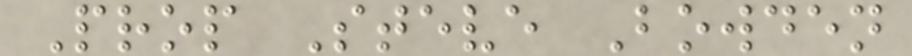Prop Steve Bowden
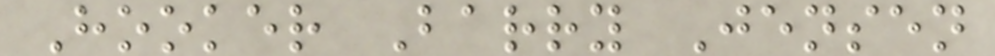Hooker Barry Jensen
